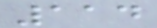114
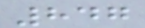847
